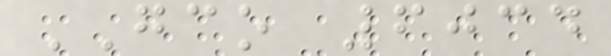GCO 6034
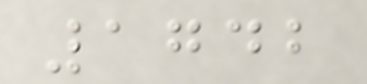1742
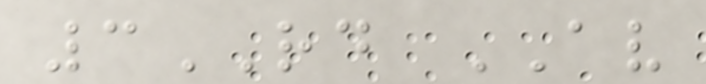3RD AV
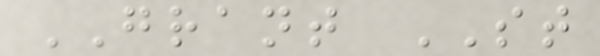GRANT ST
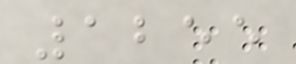1255
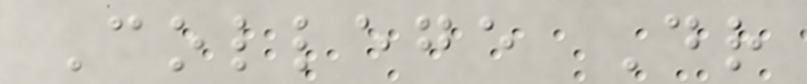College Dr
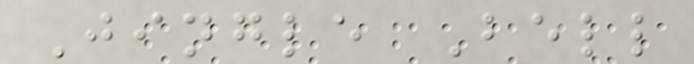Jingle Bell
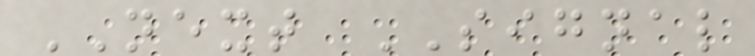NEXT SIGNAL
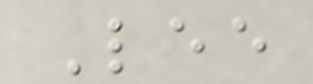Lee
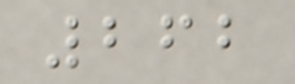262
